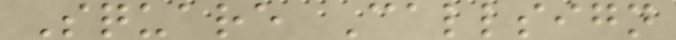Square Callsign
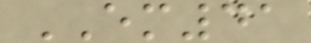EM41
